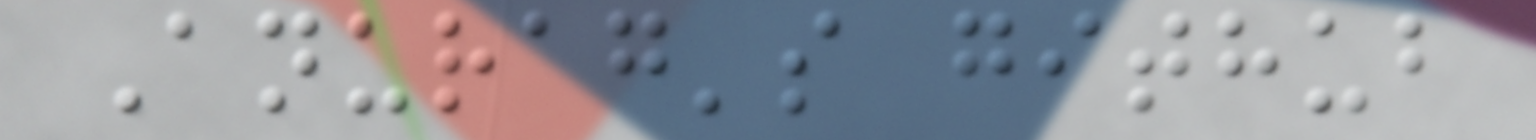Anurag's github
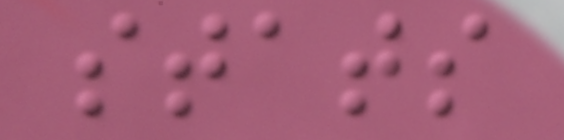stats
